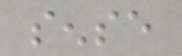sense
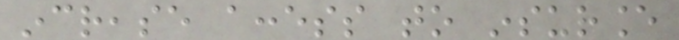increase access to insurance
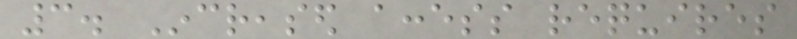3. Increased access requires
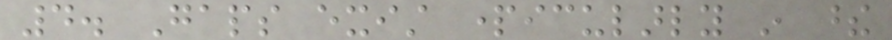4. Gaps exist particularly in these
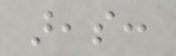areas:
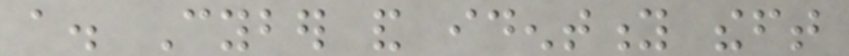a. Cyber and identity theft
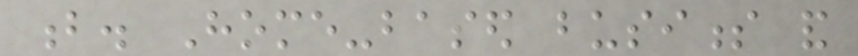b. Home-based business and
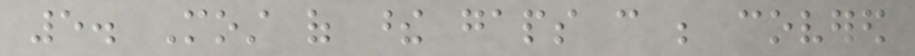5. Most of these gaps can be covered
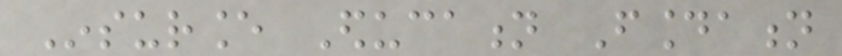Insurance Education Foundation
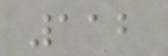112
